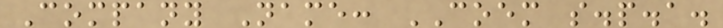Company Name: COEM s.p.a.
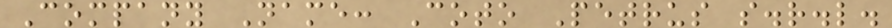Company Name: Coto Petrus s.r.l.
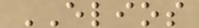ELIOS
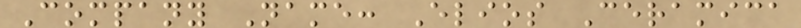Company Name: Elios Ceramica
